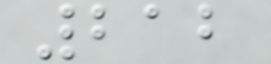212
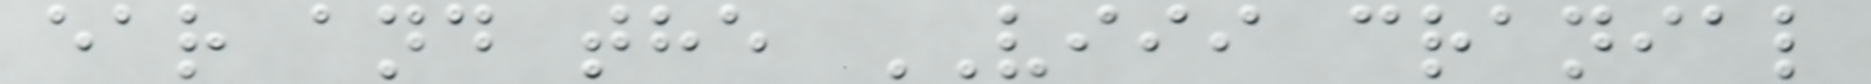ear and the VIII cranial
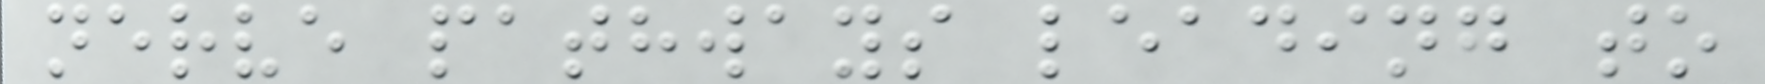nerve pathways leading to
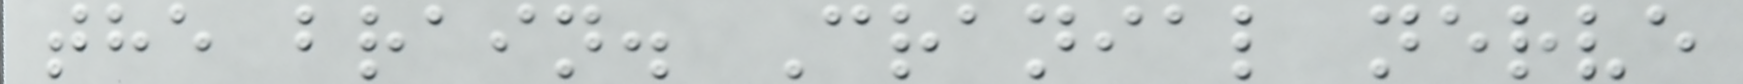the brain. Cranial nerve
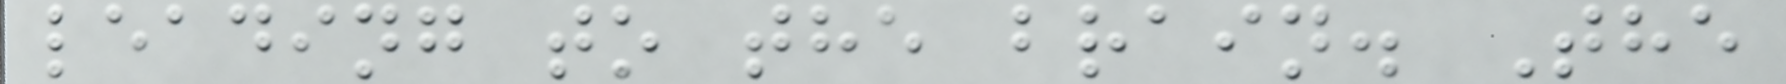leading to the brain. The
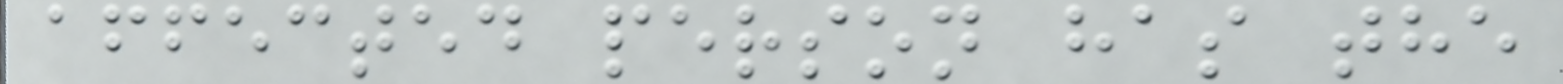affected person has the
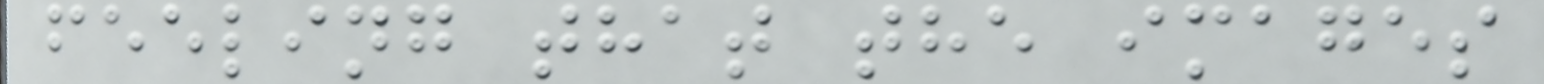feeling that the images
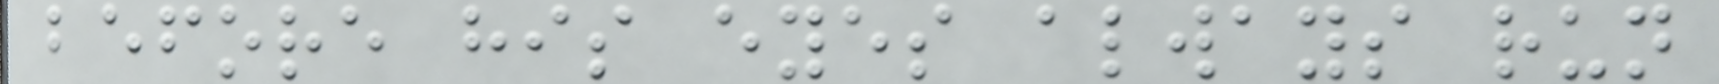before his eyes always run
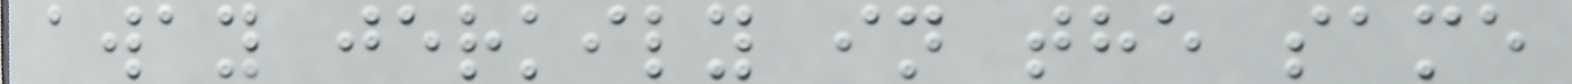away jerkily in the same
